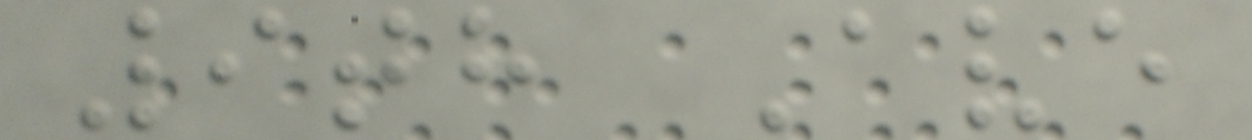9th Ave
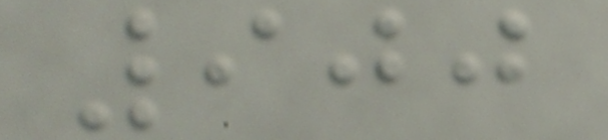900
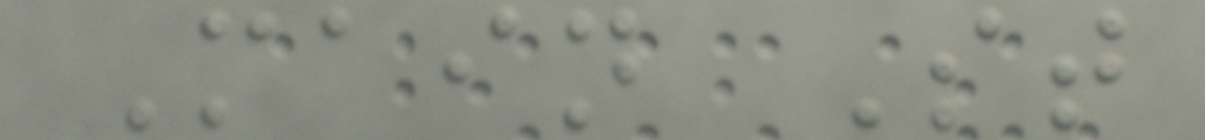Main St
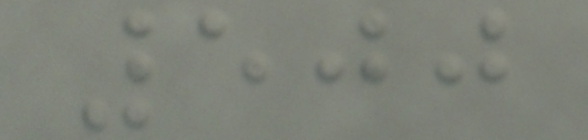500
